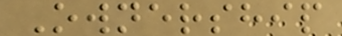Ownership
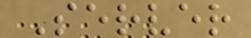Server
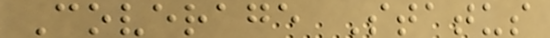Coverage Status
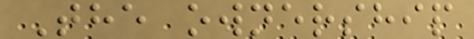The ownership
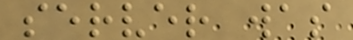server was
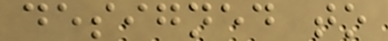designed to
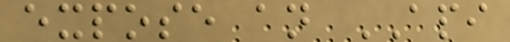expose an API
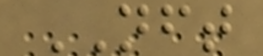NFT
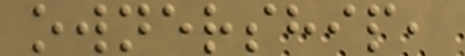ownership,
